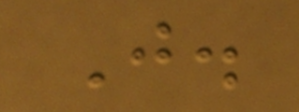J.
